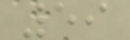59
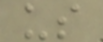us
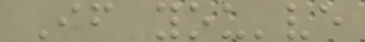If you've
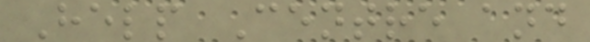Help Centre and
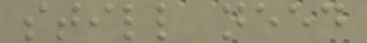still need
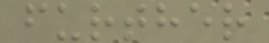further
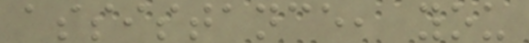assistance, you
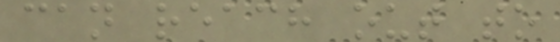can reach out to
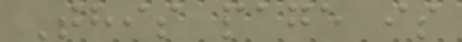This page is
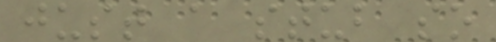just a stub so
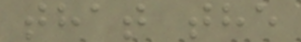that the
